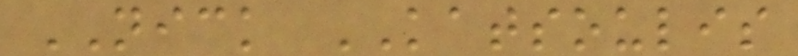NICK KATSOULIS
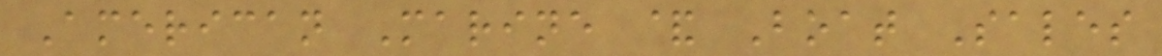American Marine & Boat Sales
